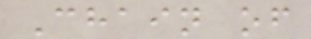Chain of
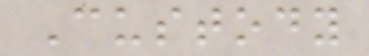Custody
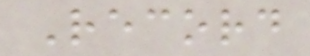Record
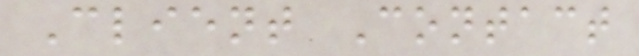Client Contact
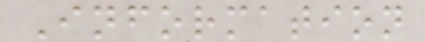Information
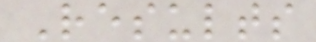Results
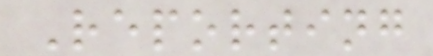Reporting
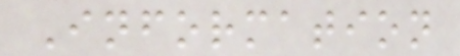Information
